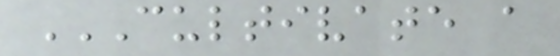CULTIVATE A
